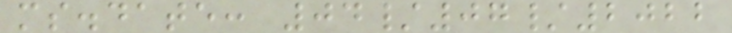ms.date: 04/07/2022
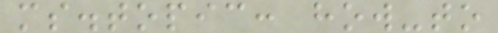ms.topic: how-to
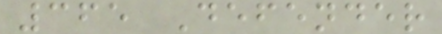365 Defender
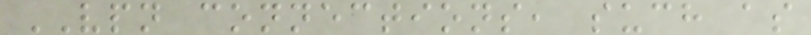VPN connections, such as
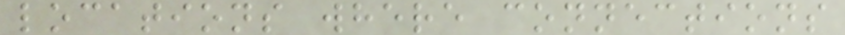locations where connections
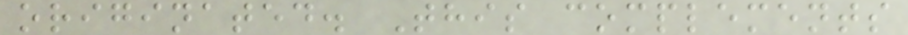originated. This complements
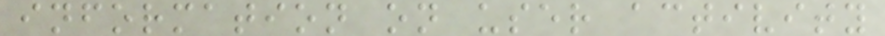information on user activity
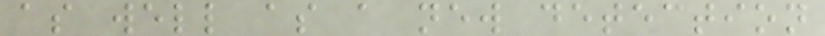as well as a new detection
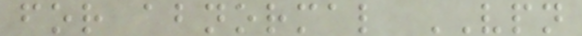for abnormal VPN
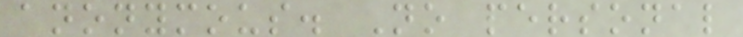anonymous. No personal
